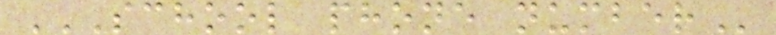SCHOOL PHONE NUMBER
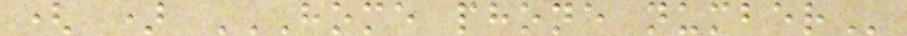( ) HOME PHONE NUMBER
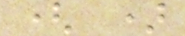( )
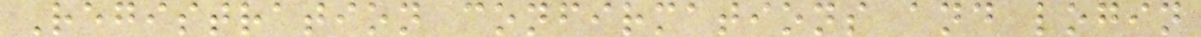Registration confirmations and login
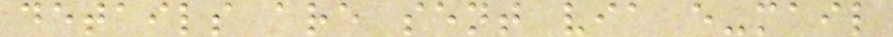details are sent via e-mail
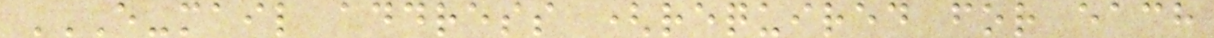E-MAIL ADDRESS (REQUIRED FOR EACH
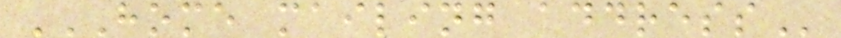HOME MAILING ADDRESS
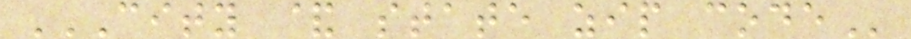CITY & STATE ZIP CODE
